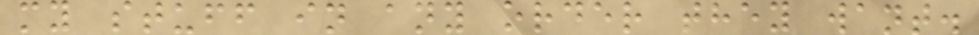my stuff in any order they want.
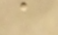a
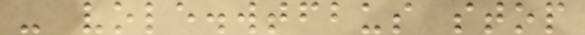- vole.wtfbus stop
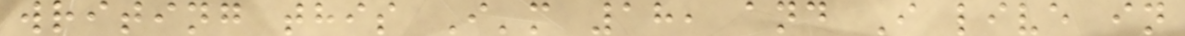writing this I'm 18, and I live in
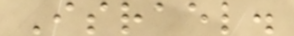Israel.
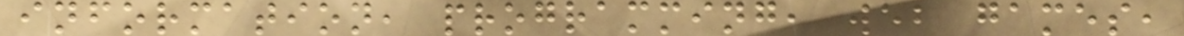information, programming, web games,
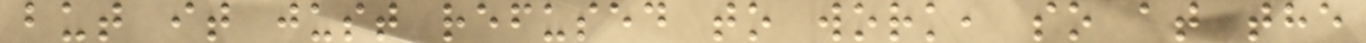but it just refused to work, so at the
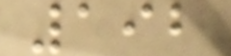192
